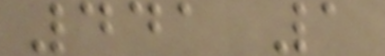441 1
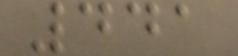441
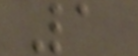1
